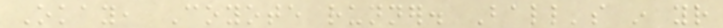Okay, Coyote runner. Ball's in your
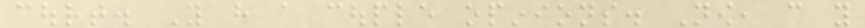court. You have a couple opinions. Now, can you
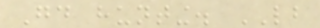Good hunting. LB
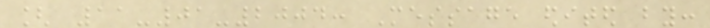[ 11-01-2004: Message edited by:
